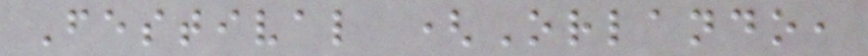Festival (Orlando,
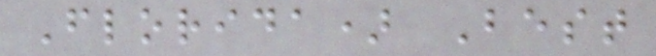Florida) Best
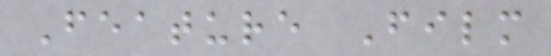Feature Film
